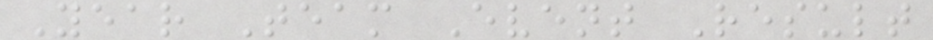Year Team Event Result
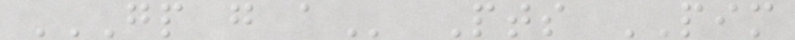GP G A Pts PIM
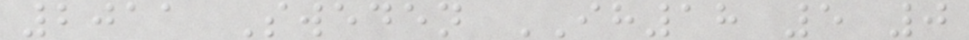2011 Sweden IH18 5 0
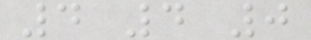4 4 0
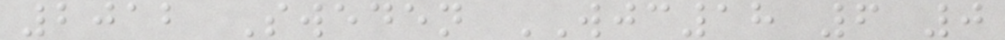2012 Sweden WJC18 6 0
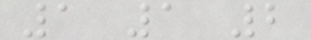1 1 2
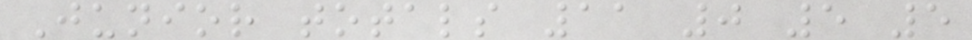Junior totals 11 0 5 5
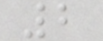2
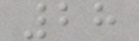28
